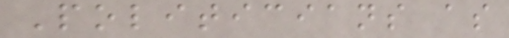Politicians as
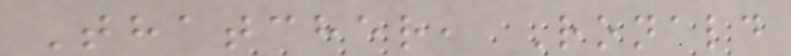Thatcher, Ronald
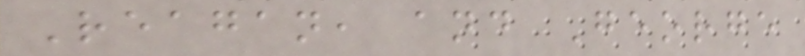Reagan, and George
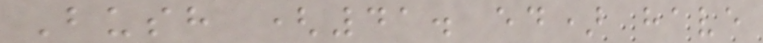Bush (41. ed) have
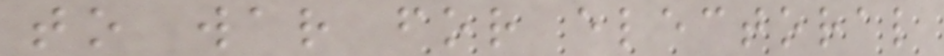to war for electoral
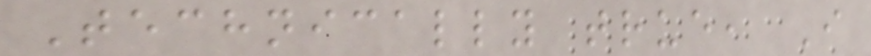Technically true, I
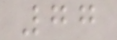77
